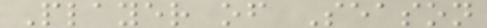Player of Season
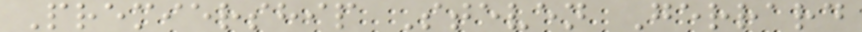Premiership Steven Gerrard
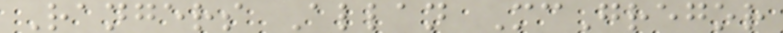Rangers Allan McGregor
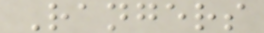Rangers
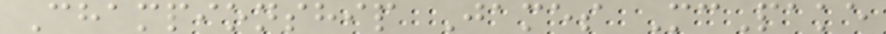Championship James McPake
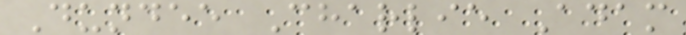Dundee Charlie Adam
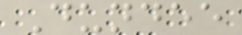Dundee
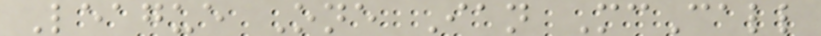League One Ian McCall
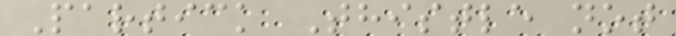Partick Thistle not
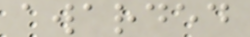awarded
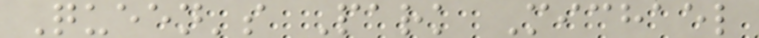Queen's Park Michael
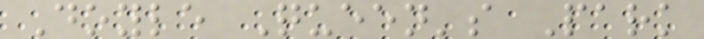Doyle Queen's Park
